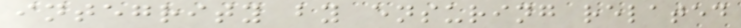integrity by ensuring related
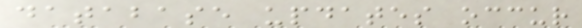database updates occur
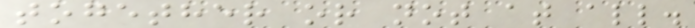together or not at all.
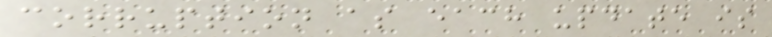corruption as each update is
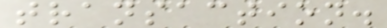transaction.
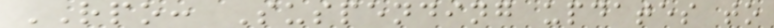RPO: Suspending updates to
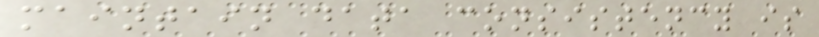maintain data consistency is
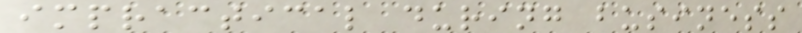impractical during business
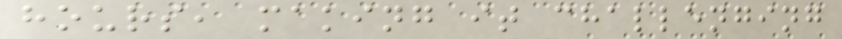hours, making it challenging
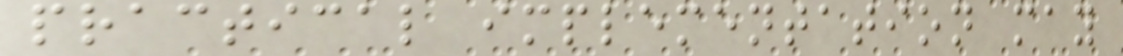practical implementation may
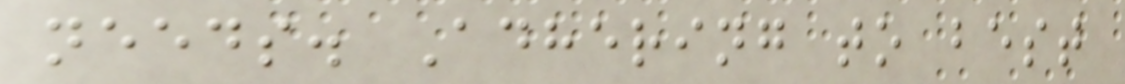needs. Adhering to best
